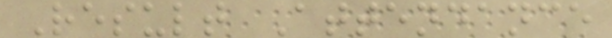Result Attendance
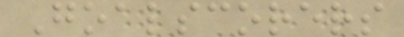Goalscorers
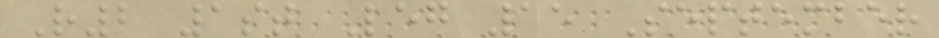R2 1st Leg 15 September
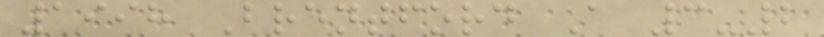1998 Brentford A 3-2
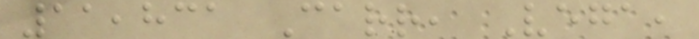11,831 Carr, Vega,
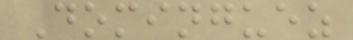Dominguez
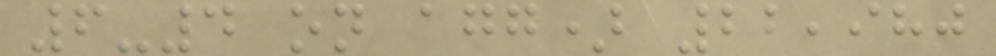6-4 on agg) 22,980
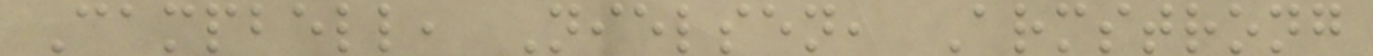Campbell, Nielsen, Armstrong
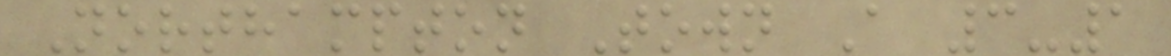Northampton Town A 3-1
